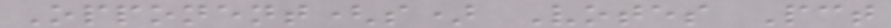Opponent(s) Votes Pct
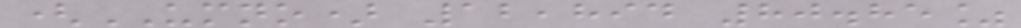(UMNO) 12,894 80.85%
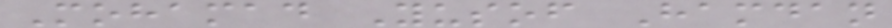Mohamad Yusof Hamdan
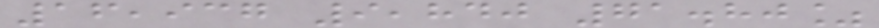16,937 9,840 71.80%
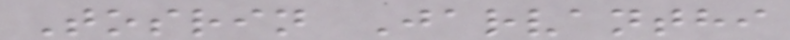Tosrin Jarvanthi
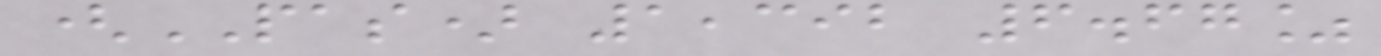(PAS) 1,392 6.67%
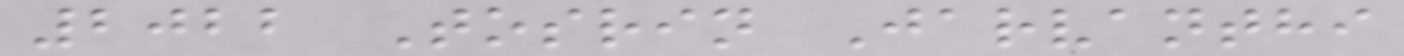2022 Tosrin Jarvanthi
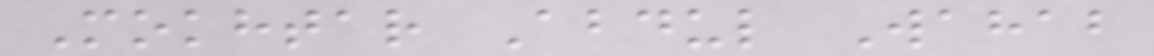Mokhtar Abdul Wahab
